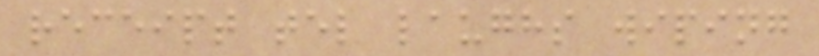receipt tel laughs wiping
